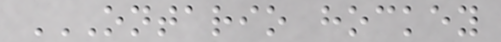ONTARIO HOCKEY
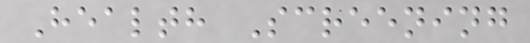Health Screening
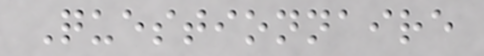Questionnaire
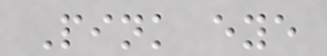Pink eye
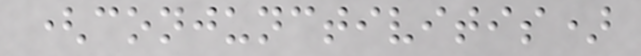(conjunctivitis)
